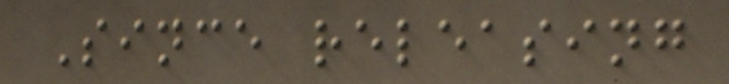Since releasing
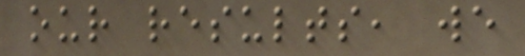our results, we
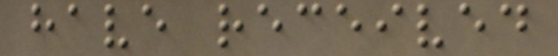have received
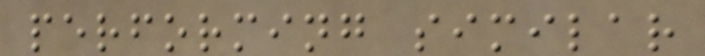performing similar
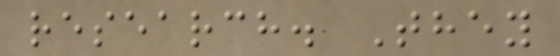research. They
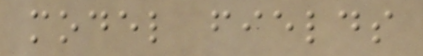model fields
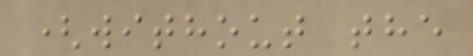(without the
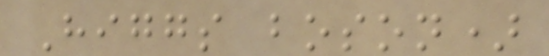Higgs boson)
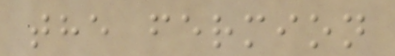the fermion
